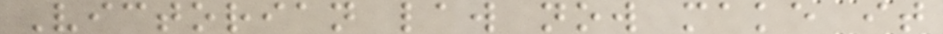Victorian law now make it
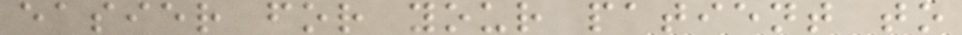easier for your patient to
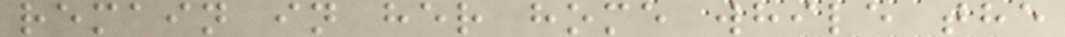remain in her home while the
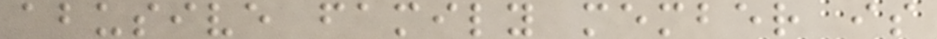abusive family member is
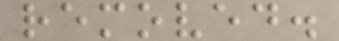removed.
